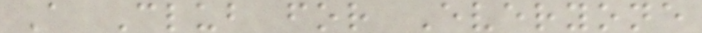A Club for Everyone
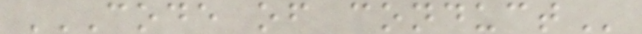CODE OF CONDUCT
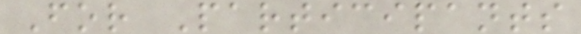For Participants
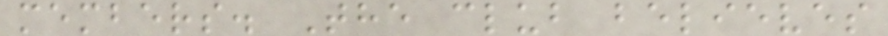members. The club believes
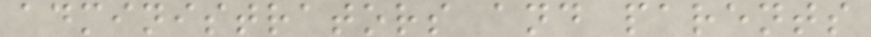administrators and parents
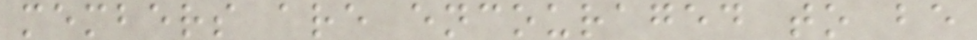members are encouraged to be
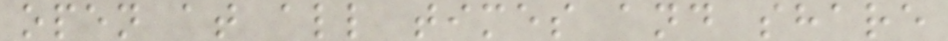open at all times and share
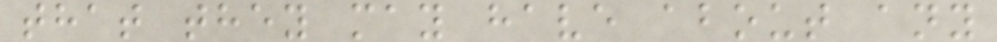that they may have about any
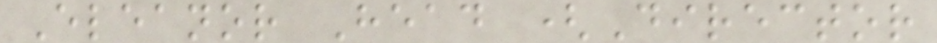Eleanor Head (Director
